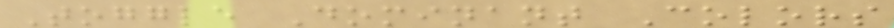Toggle Dominant Colors
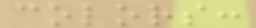colors:
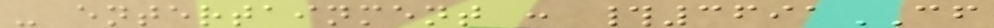- entertainment : #3691CF
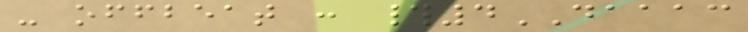- offbeat : #4DAAAC
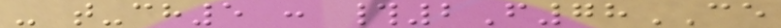- t-ch5 : #2F78CE
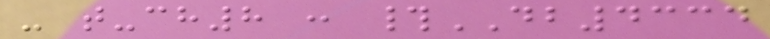- t-ch8 : #DB4334
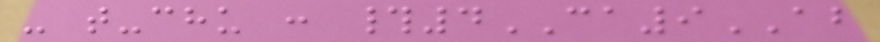- t-chu : #4CA9AB
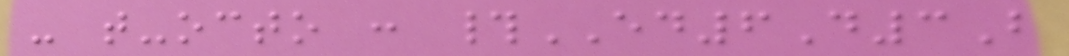- t-octo : #ED6D3B
